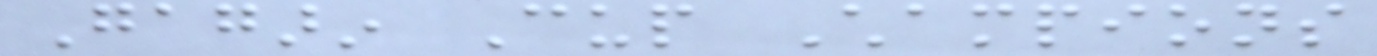Gagarin Cup Champions
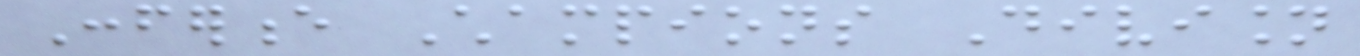Conference Champions Division
